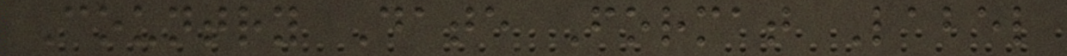Country Date Format Label
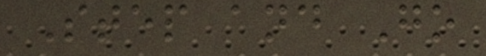Step and Go
